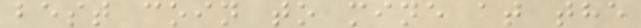best coin to mine at the
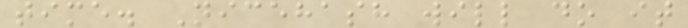time. Nicehash will do it
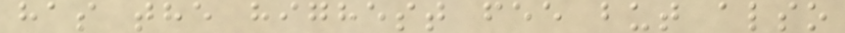has the highest fee but also
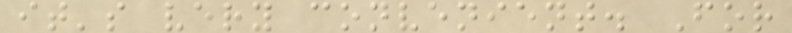it's very convenient. For
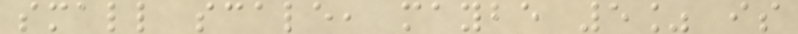small scale, maybe 5% is
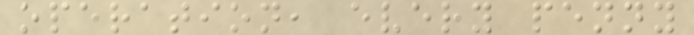operation, every penny
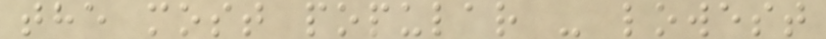the most popular - lowest
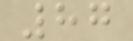87
